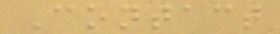Contact
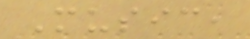Music,
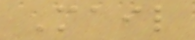Mail
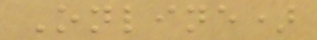Online)
